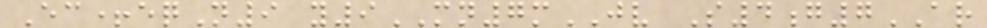Ec+eqN9 y9MN7mJV S4g7AR
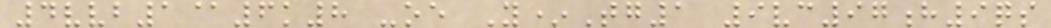4vvb1@6k8 -oe Y*Tg1 9vc97h9qs
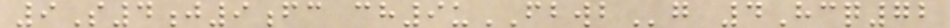9S4j9fc ch9uFBWBg 4Hcq72
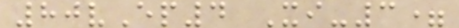80vEp4 Xi-3=
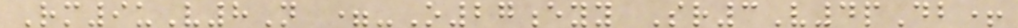Rm9uV8N =-O27eyy Sr3V4pDb+
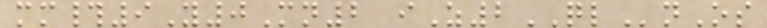mm#9Y0Mn2 iZ2QLnOs
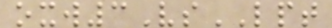oxw3VsLPT
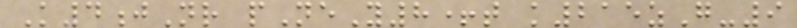K4jNr pNeY8+t k215zG-9
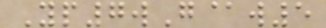Yp7wG@w5
